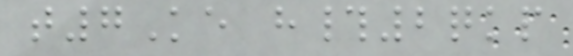t7Ke h#2qkp
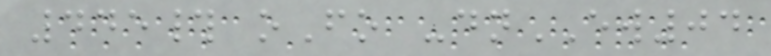445# oFo -dnEW04
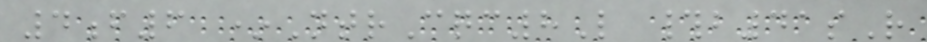4f6 *NtrCqc8L #b41sR
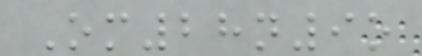Om28n9o
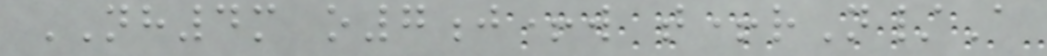NH4m o7j+w t+rN/A
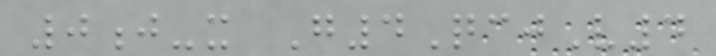0j-x G4QcjV4
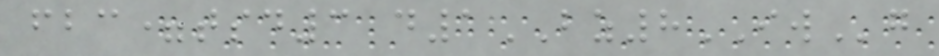fbc=tsd3 d1BZ8IWg
